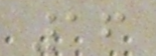16
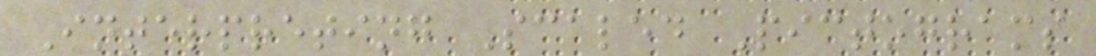Interpreting Scaled Pictograms
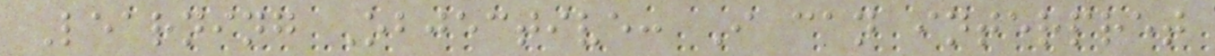Learning Objective: I can interpret
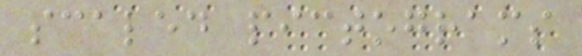scaled pictograms
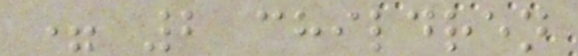= 2 children
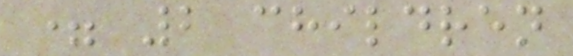= 2 children
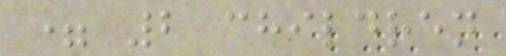= 2 children
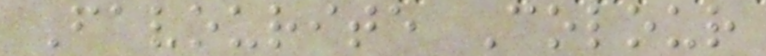Favourite Colour
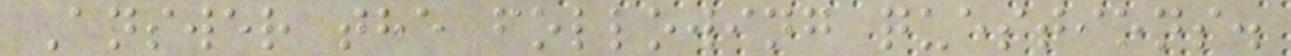Answer the following questions.
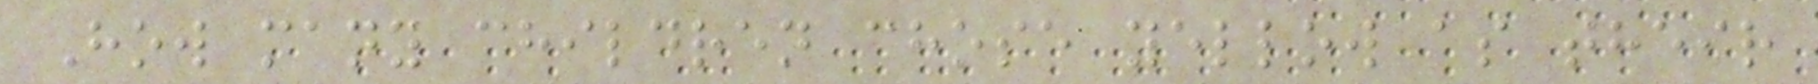How many children chose yellow as their
